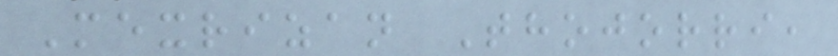Mexrizan Thojorri,
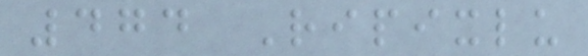474 Ripixlu
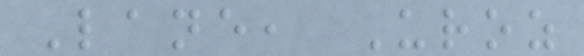Lane, Uroz
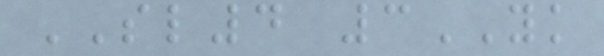SL4 3YK
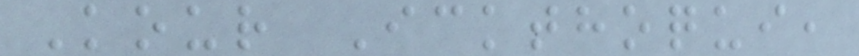Kour Ickthoqui,
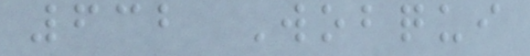632 Wobqui
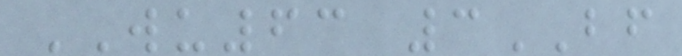WU63 3BF
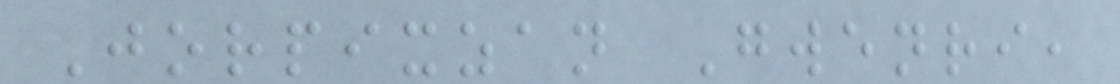Jorpixzan Gwenri,
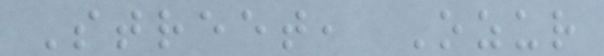Street, Ozur
